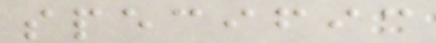specific
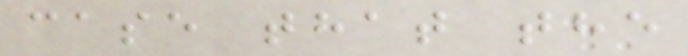case that the
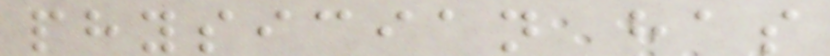physician has
